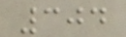304
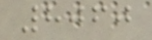8060
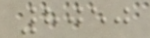8050
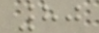80
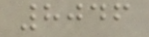8046
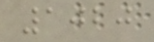1020
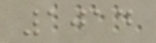1014
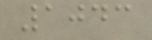1043
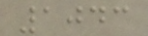1043
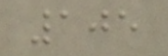105
